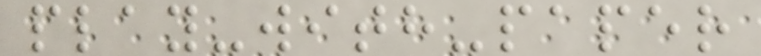play-with-paper
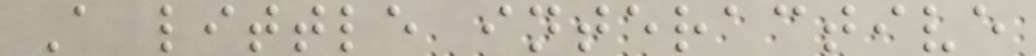A little interactive
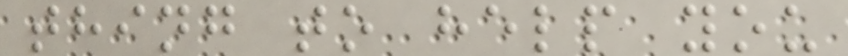thing to help you
